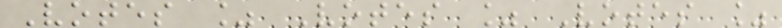Votes % Votes % Votes %
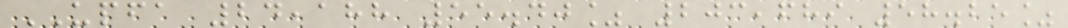UPFA 24,188 55.40% 203,689 58.25%
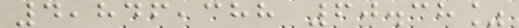4,846,388 60.38%
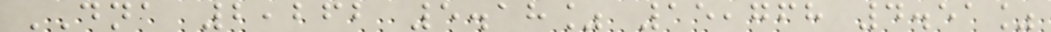DNA 2,262 5.18% 15,768 4.51%
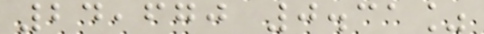24,670 0.31%
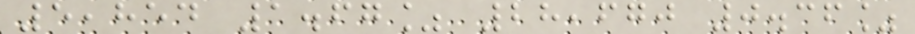5,854 1.67% 28,670 0.36%
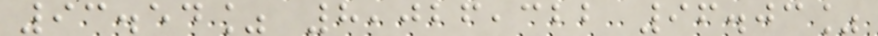93.54% 8,026,322 96.03%
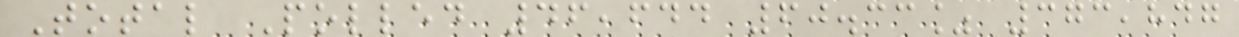Total Polled 46,644 60.33% 373,847
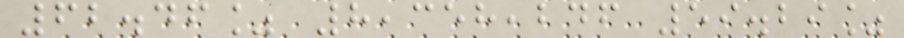62.46% 8,358,246 59.29%
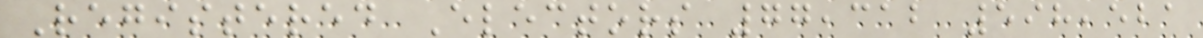Registered Electors 77,312 598,521
